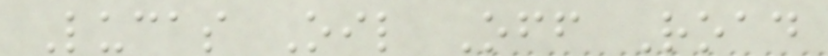Lucas Oil Off Road
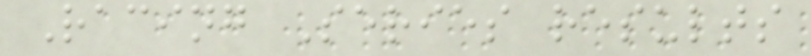Racing Series results
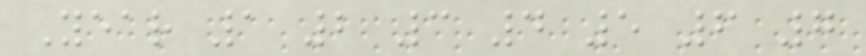Year 1 2 3 4 5 6 7
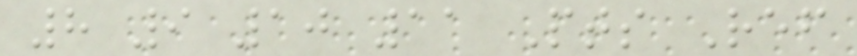8 9 10 11 Pts Ref
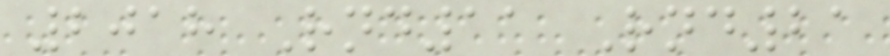2018 Rnd11 Rnd21
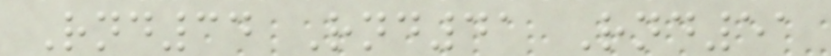Rnd34 Rnd41 Rnd51
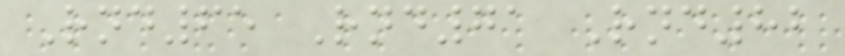Rnd65 Rnd71 Rnd82
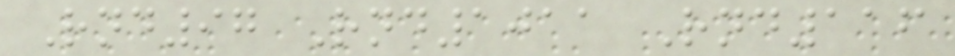Rnd97 Rnd1011 Rnd116
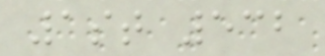1st 532
